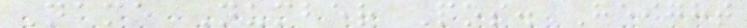Name Number Pos. Height
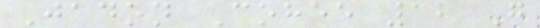Jadon Cohee 12 G
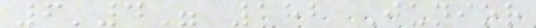6'4" 182 Junior
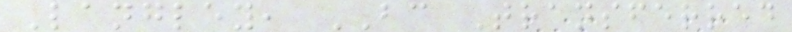Langley, BC Transferred
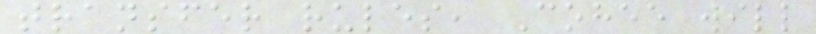transfer rules, Cohee will
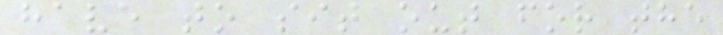have to sit out for the
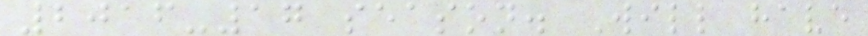2016-17 season. Will have
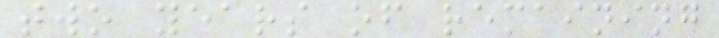two years of remaining
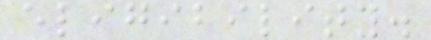eligibility.
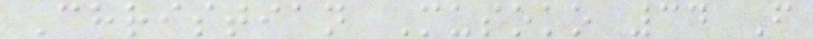Christian Musoko 34 F
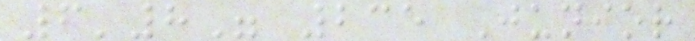6'8" 235 Junior
